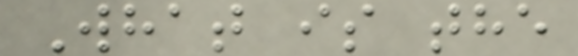What is the
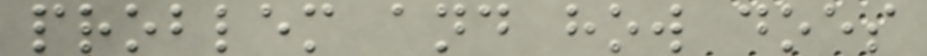problem and how does
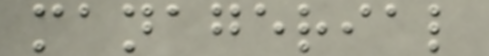managerial
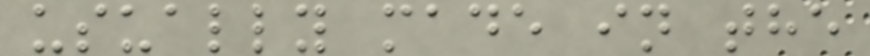usually made in the
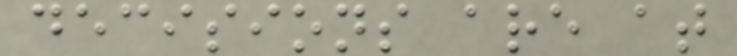decisions are at
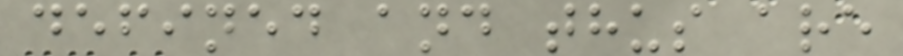defined and thus are
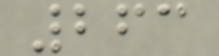263
